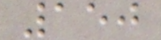150
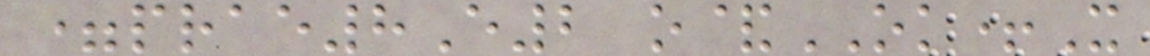=prae8E2 o&OK+X
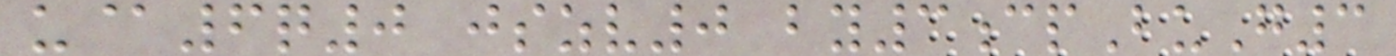u@6q0 jszv0 by3cpBuG3
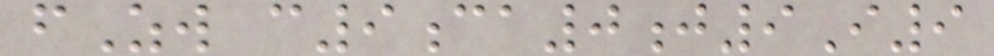fZw c9ca0j9I9
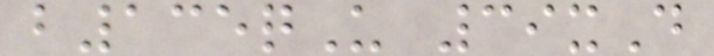b135qU 39xD
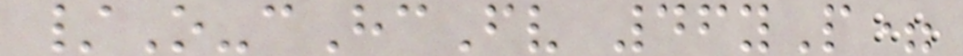/O-cHcFv 46yP=
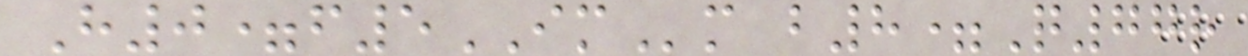H0=f5IMm b8=Q77r
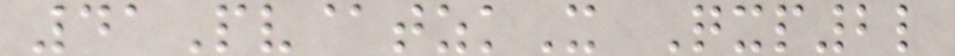41Pv@tzkX Qxp2l
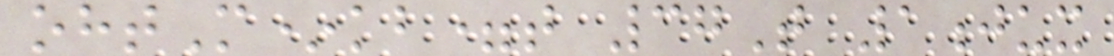ohtM*kb=t 37T 1jux
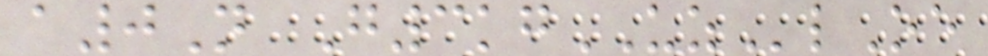a0N G3kgUZlOe
